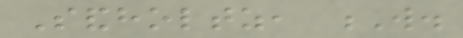Sandholtz, W.
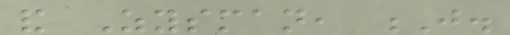and Zysman, J.
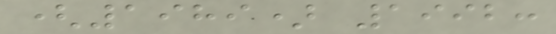(1989) 1992:
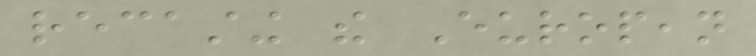recasting the European
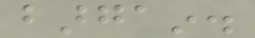bargain.
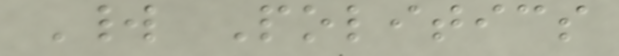World Politics
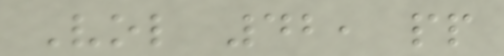Vol 42, pp
